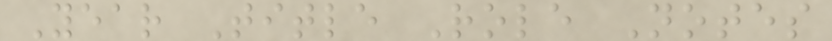Year Title Role Notes
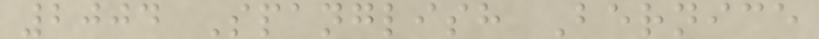2004 Spanglish Bernice
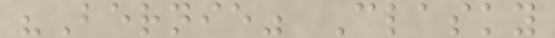"Bernie" Clasky
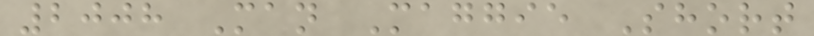2008 Man Maggie Short
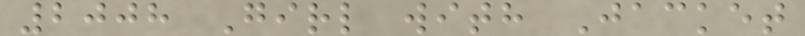2008 Girl with Jacket
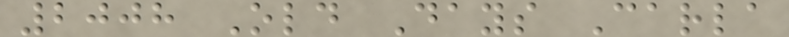2008 Old Days Carla
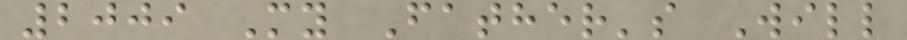2009 My Father's Will
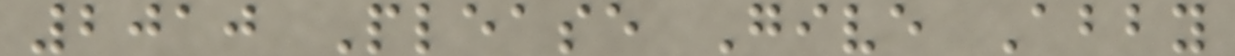2010 Please Give Abby
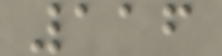116
